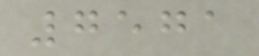7571
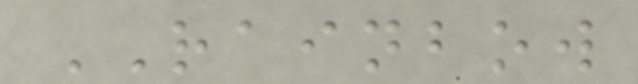RAINBOW
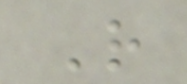R
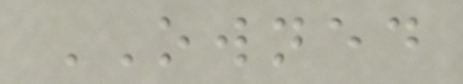OWNED
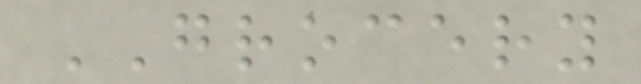GROCERY
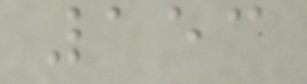153
